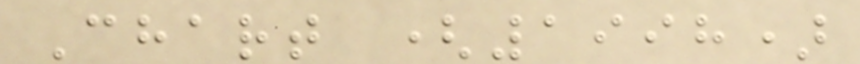Chart (1998)
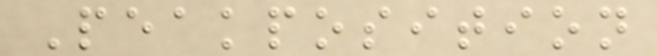Peakposition
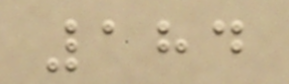184
